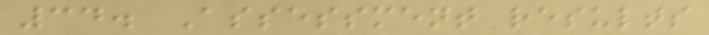34. Assessment results
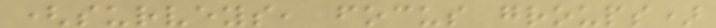(surveys, focus groups)
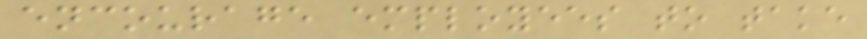encourage employees to take
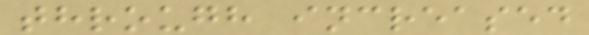through increased
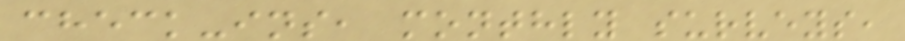check-ins, monthly surveys,
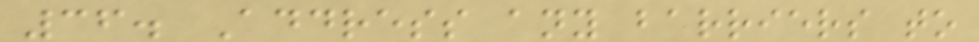36. Address any barriers to
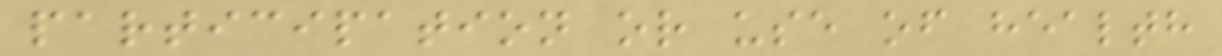participation or use of health
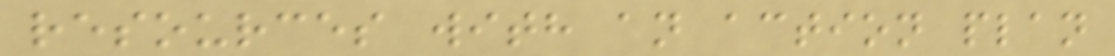resources with an action plan
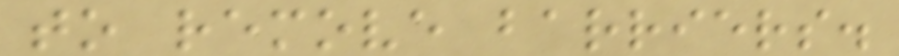to remove barriers.
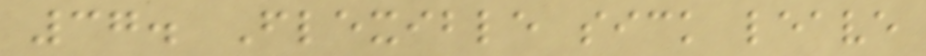37. Flexible sick leave
